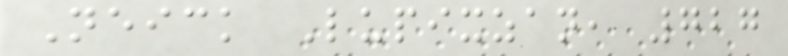Neick Lupixzan, 727
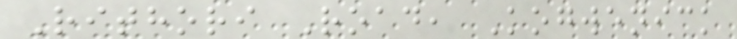Rithori Road, Kogwenick
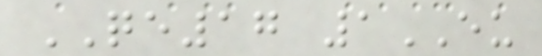QE17 1EU
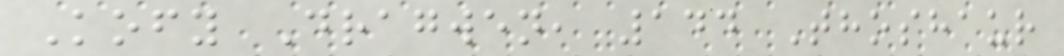Kofy Dragwen, 144 Thoshaur
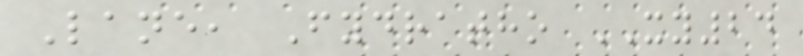Lane, Fydratho XY24
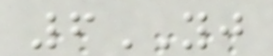6YJ
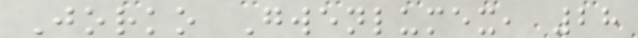Jorko Gwenlumex, 28
